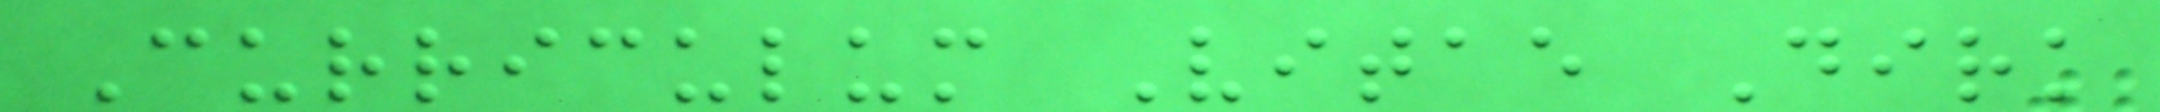Curriculum Vitae Dirk
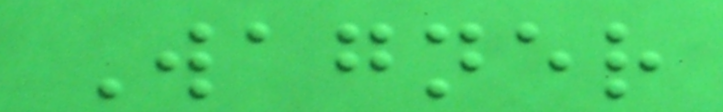Wagner
